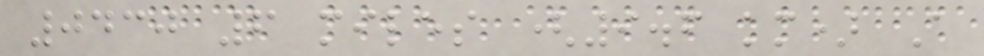0430 6 miles (9.6 km) A
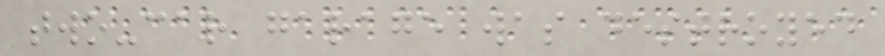two-car garage was destroyed
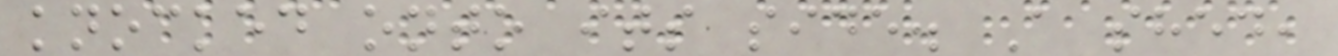knocked onto its side. A shed,
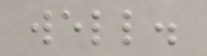well.
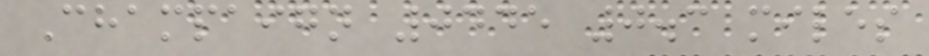Champaign 0445 0.3 miles
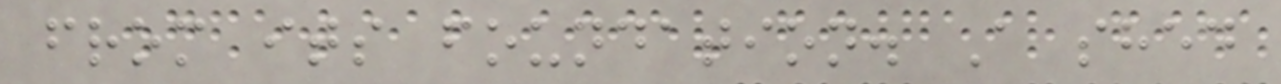from its foundation. A shed
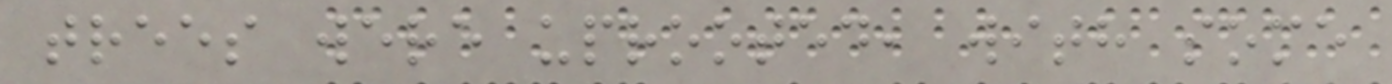trees were uprooted, with some
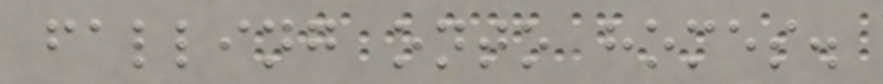falling onto homes.
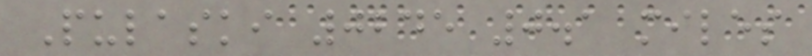Pulaski 0245 0.1 miles
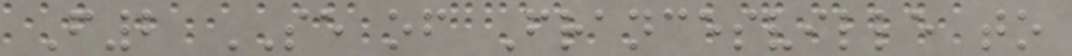F2 SE of Francesville to
